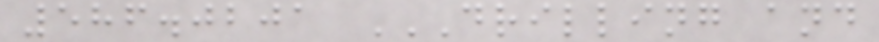586.0201 DRILLING AND
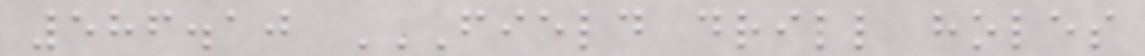586.10 FIELD DRILL HOLES
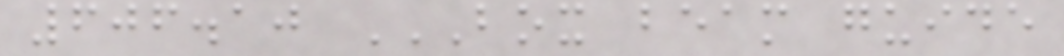606.10 BOX BEAM GUIDE
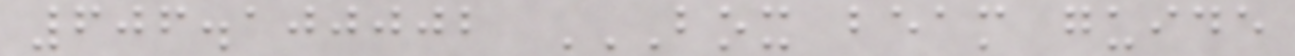606.100002 BOX BEAM GUIDE
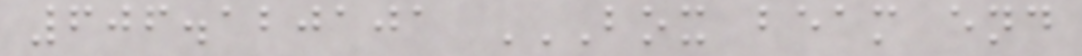606.120101 BOX BEAM END
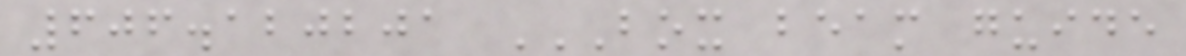606.120201 BOX BEAM GUIDE
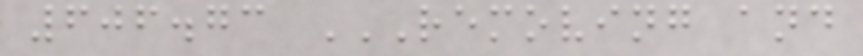606.73 REMOVING AND
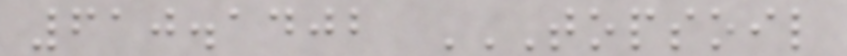610.1402 TOPSOIL
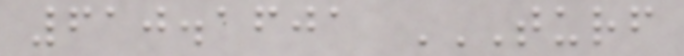610.1601 TURF
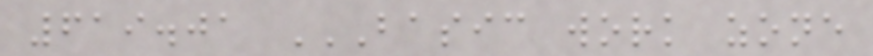619.01 BASIC WORK ZONE
